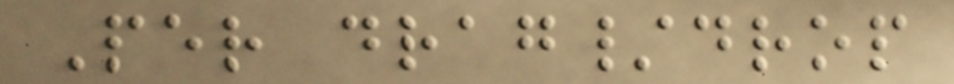Per drag/drop
